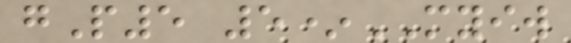gP5 5*MYIW
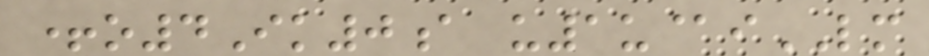+o4Ik0a u1u@iLM
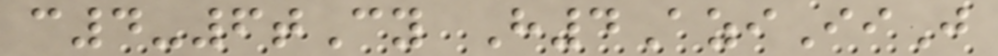c4-6tCy H4AziIiJ
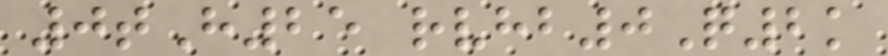0tH25 rvhb0Q2k
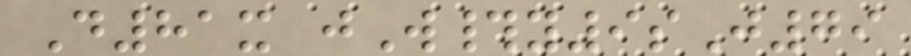D81x jW#y9sJ79
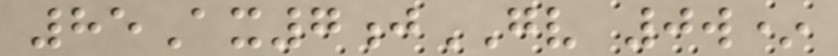85Ax7jGV 0w*
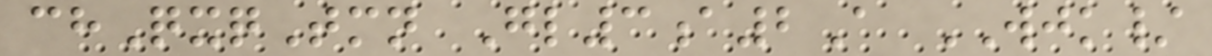chQxqTmn Gl3a2A WJK/
